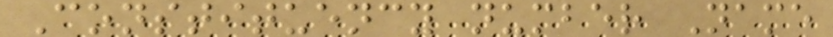Constituency number Name
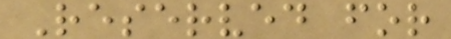Reserved for
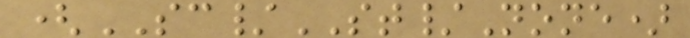(SC/ST/None)
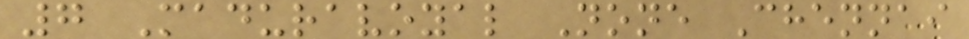7 Maduravoyal None Chennai
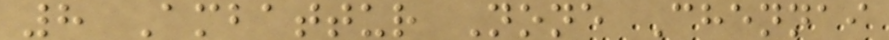8 Ambattur None Chennai
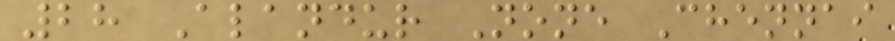28 Alandur None Chennai
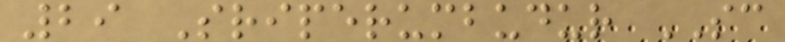29 Sriperumbudur SC
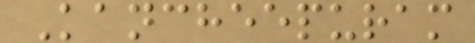Kancheepuram
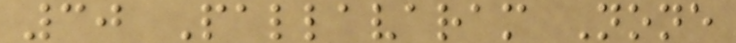30 Pallavaram None
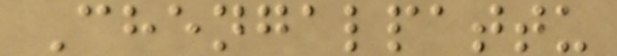Chengalpattu
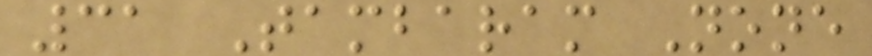31 Tambaram None
